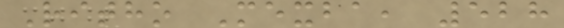Ritho Mexba, 528
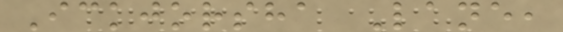Ickjorsha Lane,
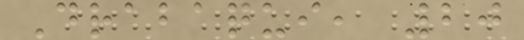Drabaqui, 20
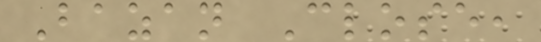Bazan Close,
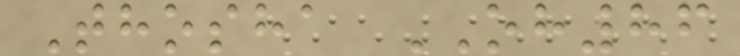Thosha OH86
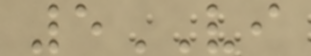5VI
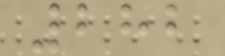282
